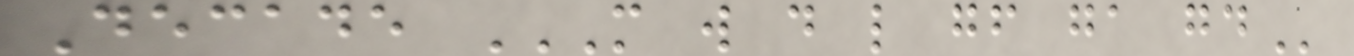Decade M W D L GF GA GD
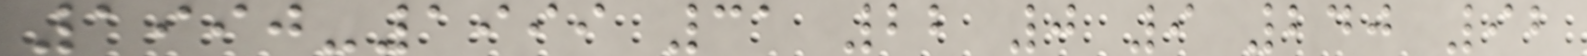1990-1999 31 22 0 9 240 92
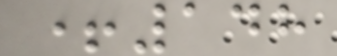+148
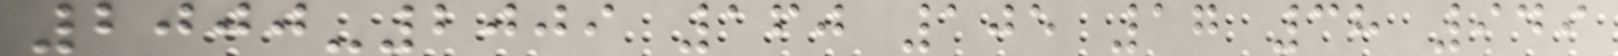2000-2009 160 105 17 38 949
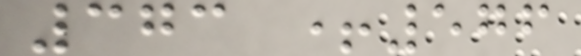373 +576
